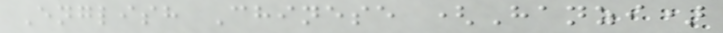English Chinese (Hanzi)
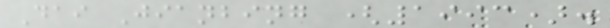Dai Jianbing (1993).
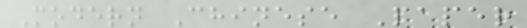Modern Chinese Paper
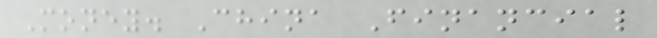Money. China Financial
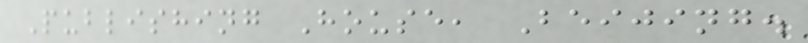Publishing House, Beijing.
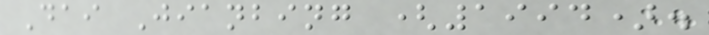Dai Jianbing (1994).
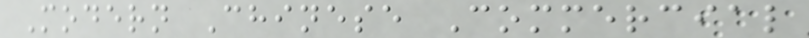Modern Chinese Commercial
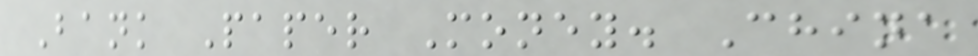Bank Paper Money. China
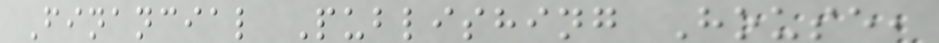Financial Publishing House,
